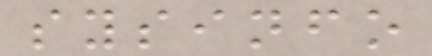sysinfo
